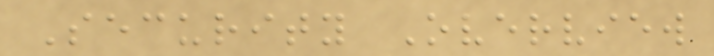Security Overview
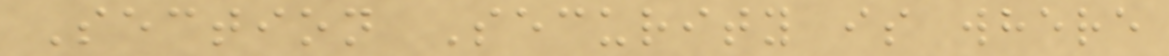Section Security is where
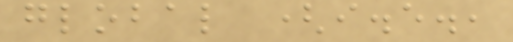global (i.e.,
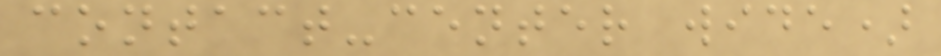contact-center wide)
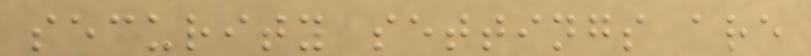security settings are
